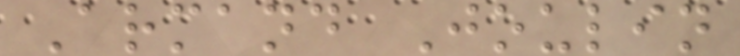Armand Joulin
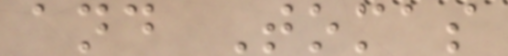and Tomas
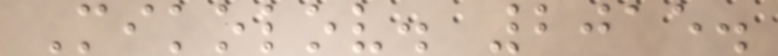Mikolov. 2015.
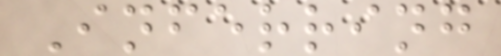Inferring
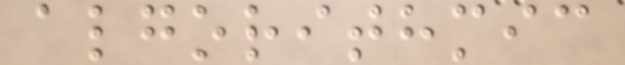algorithmic
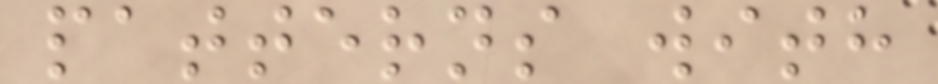patterns with
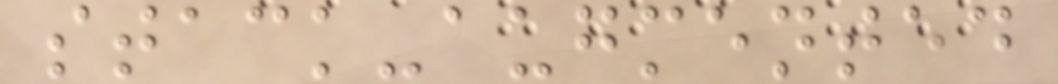stack-augmented
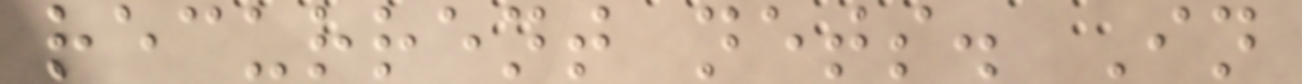recurrent nets. In
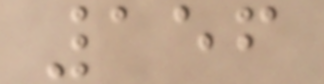156
